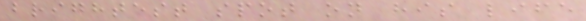brightest spot on his life
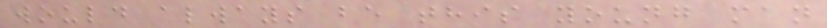would always be this young man
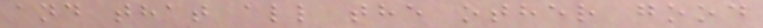and that all the other good
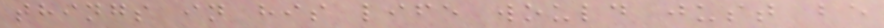things in his life would just be
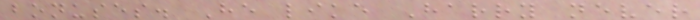bonuses. He like Harry never
